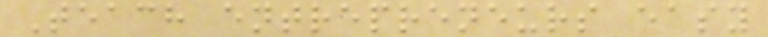Teach entrepreneurs easy
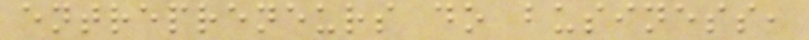entrepreneurs do business,
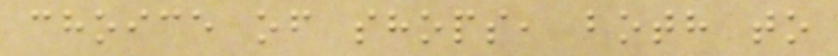choice of shops, both to
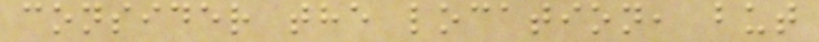consider the location, but
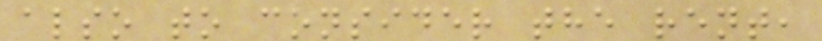also to consider the rent,
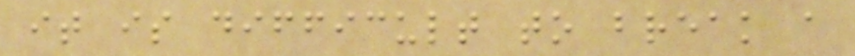it is difficult to break a
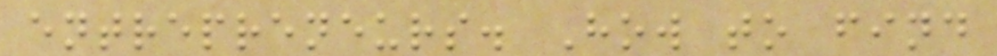entrepreneurs. How to find
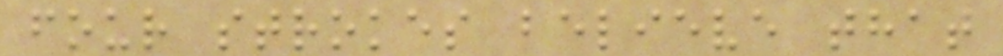four strokes believe that
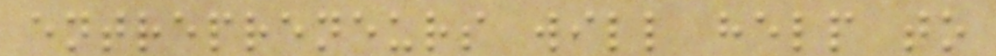entrepreneurs will help to
